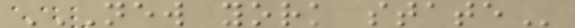NEW YORK STATE
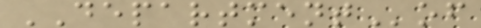DEPARTMENTof
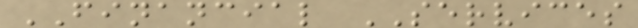FINANCIAL SERVICES
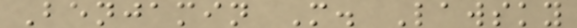Benjamin M. Lawsky
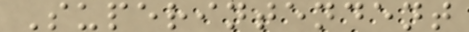Superintendent
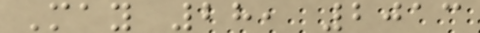May 28, 2013
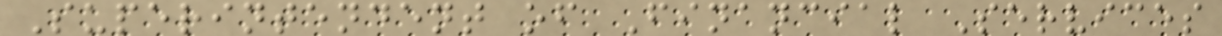Superintendent of Financial Services
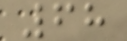68
